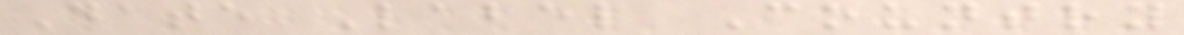Date Label Country
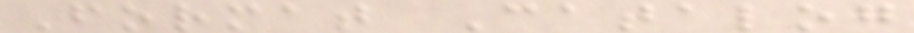Format Catalog
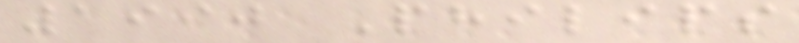1990 Philips
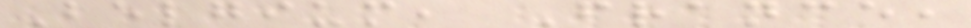Belgium, France,
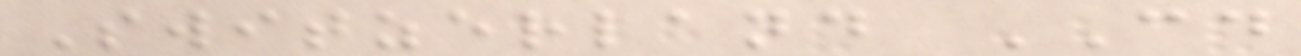Switzerland CD
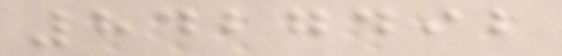8427492
